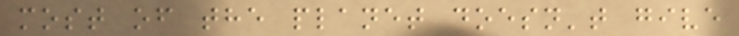most of the planet doesn't give
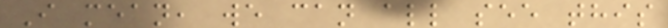I mean, we can all see this
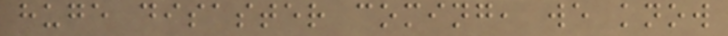huge disaster coming, we know
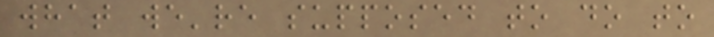what we're supposed to do to
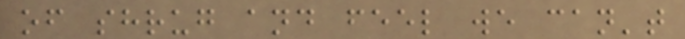of shrug and feel we can't
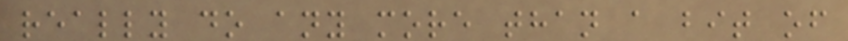really do any more than a bit of
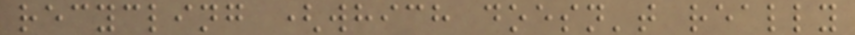recycling (which doesn't really
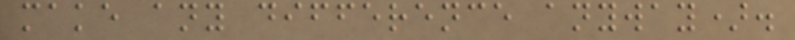make any difference anyway).
